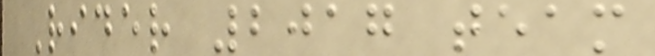Rider 2017 team
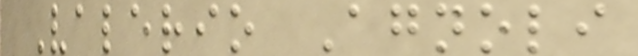Valerio Agnoli
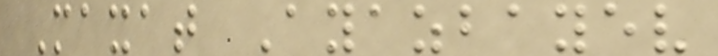Maxat Ayazbayev
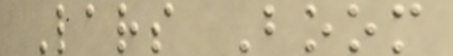Lars Boom
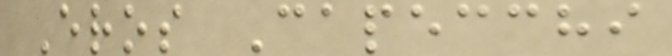Eros Capecchi
